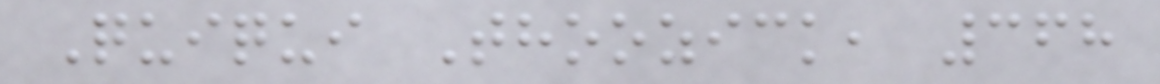Quiqui Thoozick, 368
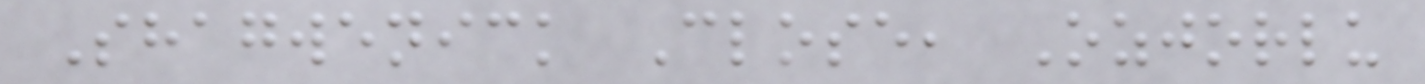Shagwenick Close, Ozjorlu
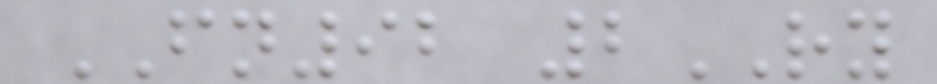FN92 2RY
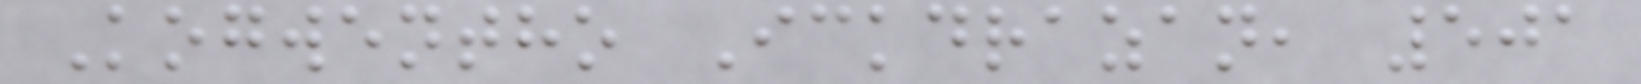Kogwentho Ickdrazan, 501
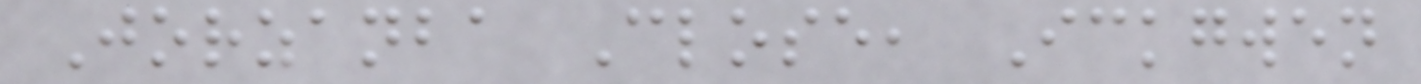Jorzanba Close, Ickgwen
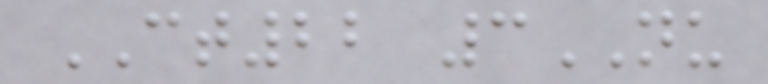CT22 3NU
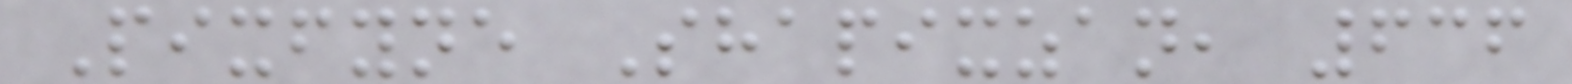Pixfyne Shapixzan, 636
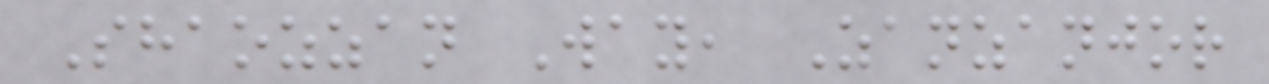Shaozzan Way, Zanzanjor
